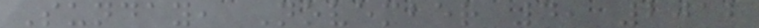Sunday, November 4, 2012
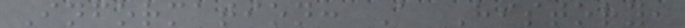Information: A History,
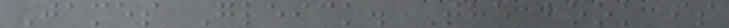James Gleick. The book is
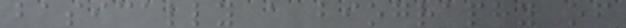basically a biography of
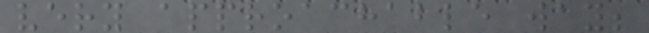very approachable way;
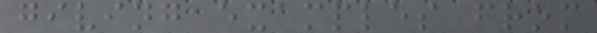giving examples from
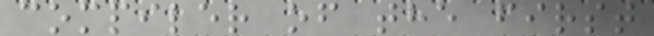compiler of the first
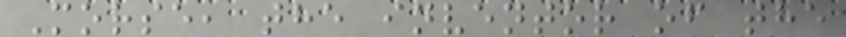Morse, the inventor of the
